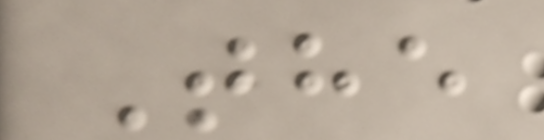The
